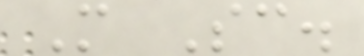M Sc.
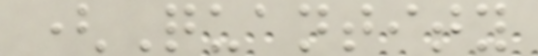(Quantity
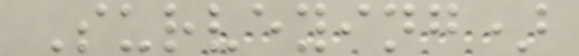Surveying)
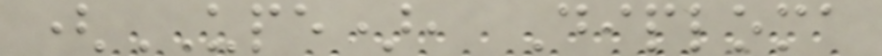(UPE), Diploma
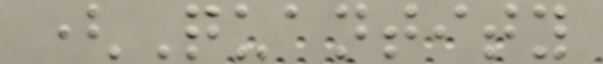(Quantity
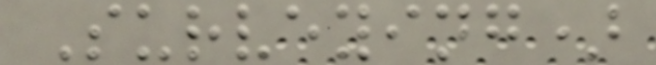Surveying)
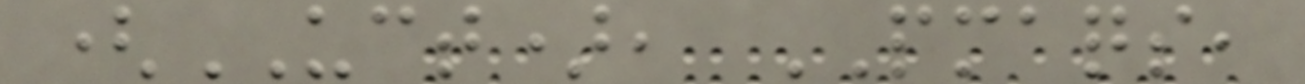(UCT), PMAQS,
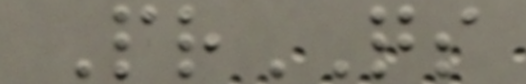PrQS
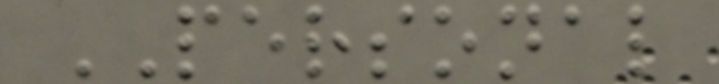PERSONAL
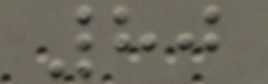80
